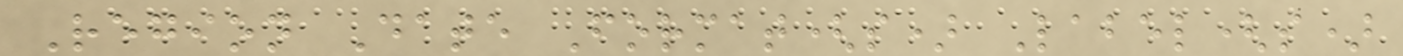Region Date Format(s) Label(s)
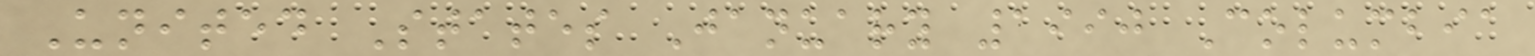United States January 1990 Columbia
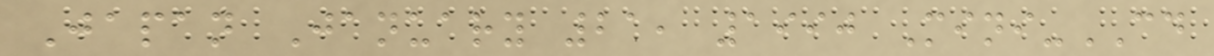Japan January 21, 1990 Mini-CD
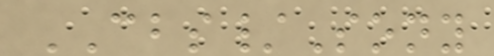CBS/Sony
